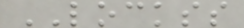LOCKSS
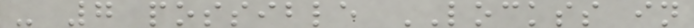- 7 possible LOCKSS in
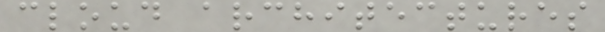cloud architectures
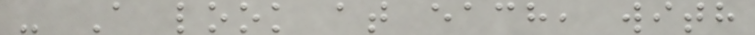- A look at each, with
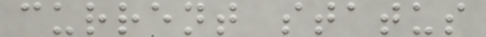current status
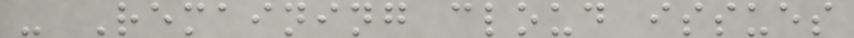- Remaining cloud issues
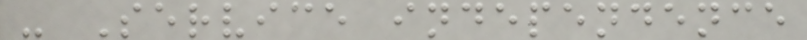- Service independence
